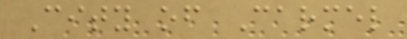City of Carmel
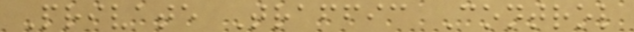Private Traffic Control
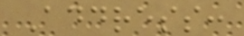Address:
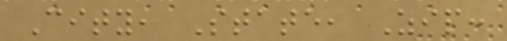City, State, Zip:
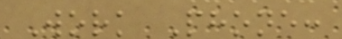Work Phone:
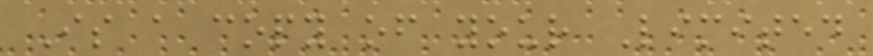Is a copy of your Limited
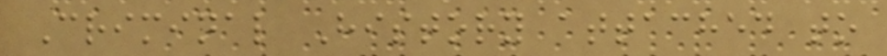Criminal History attached to
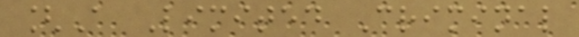[A Limited Criminal
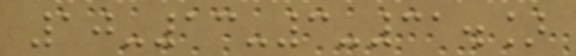10-13-3-31.]
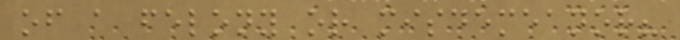of a felony or misdemeanor?
